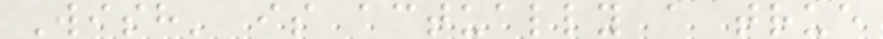Wish' is actually a true
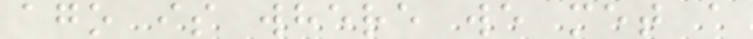ago is where we met a
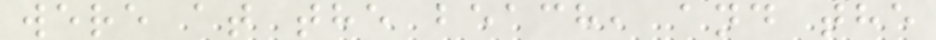were at the beach, and the
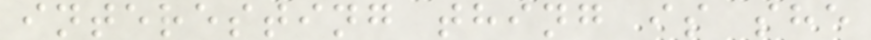interesting thing is she
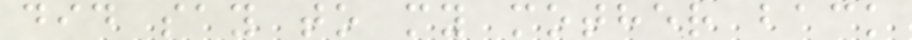did say to my mother back
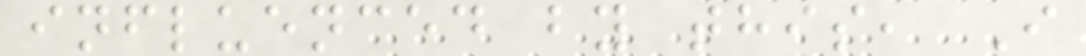influenced by this, I
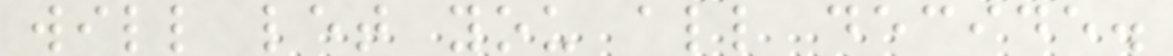will let you all decide.
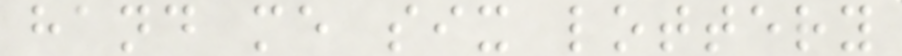hand me six lottery
